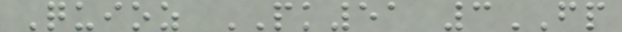Quioz PK51 3FP
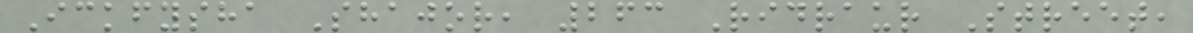Ickfysha Shajor, 263 Ridraur Street,
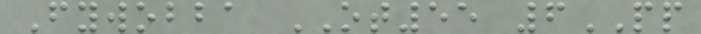Fywobba OT55 6PP
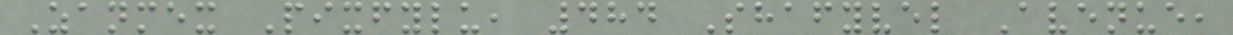Zanmex Pixfylu, 484 Shafyvel Avenue,
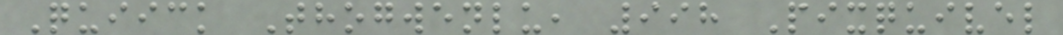Quiick Thogwenlu, 998 Pixquivel
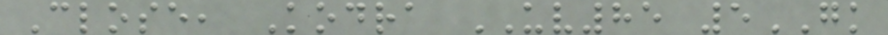Close, Kodra UV85 5GK
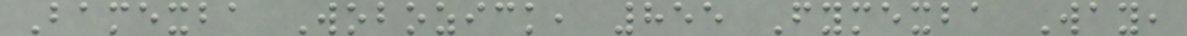Bamexba Wobozick, 855 Fymexba Way,
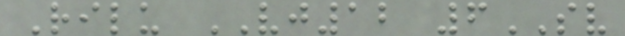Rilu VJ12 6SV
